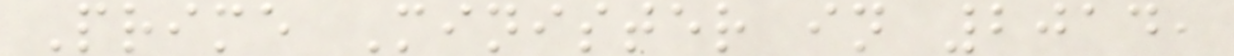Prime Minister in 2014,
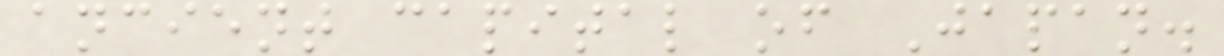ancient capital of Japan.
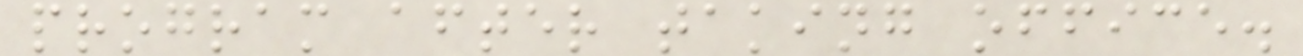program after taking office.
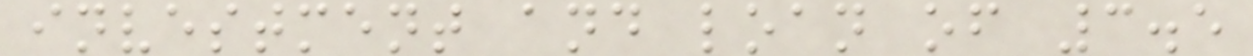investment and loan of 3.5
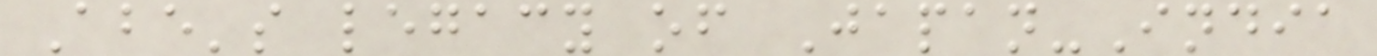Abe's legacy of Japan-India
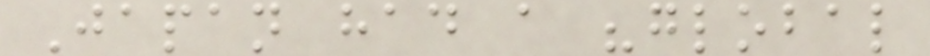Japan had a "global
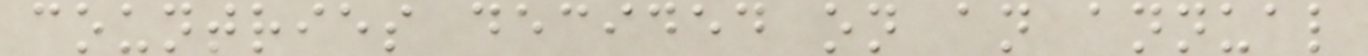countries decided on an annual
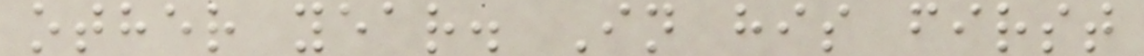other year. In his first
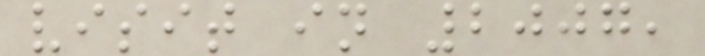visit in 2007,
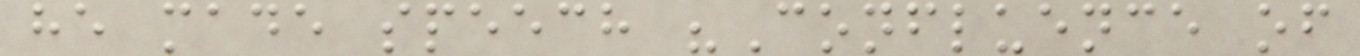he made speech "Confluence of
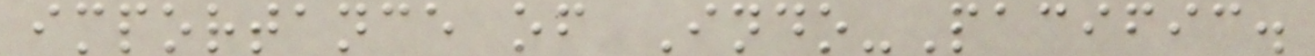importance of Indo-Pacific.
